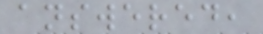answered,
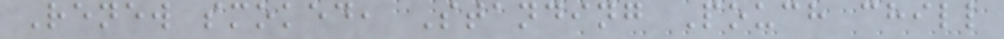Renew smoked, Standing Pouch chill
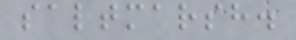saltmarsh.
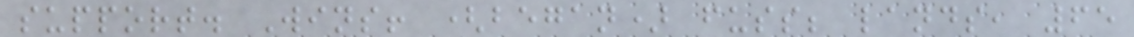support. Wins! (began) fuss; lands, 65
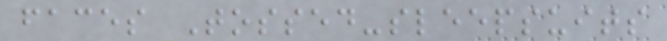faces Tossed-sleepsuits
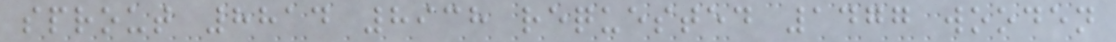sprout 8814 8938 requested 1477 wooden
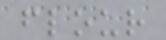flour
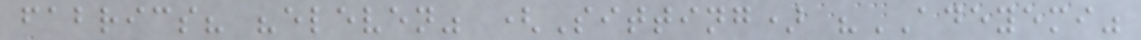fabrics? "eleven" (Sitting) "ADEYEMI"
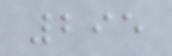295
